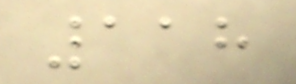118
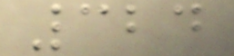324
